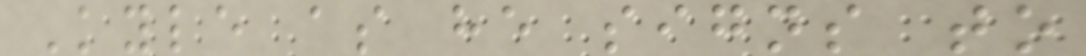Kyle as he signs to
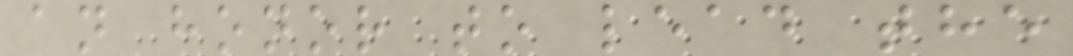an honor to lead the
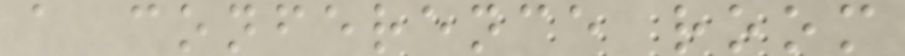a conference room
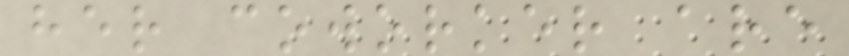her coworker are
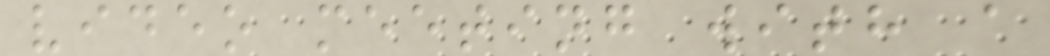video meeting with a
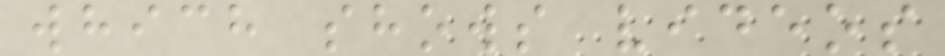which shows videos
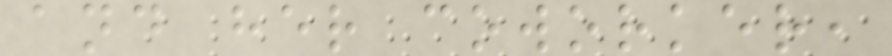and her coworker,
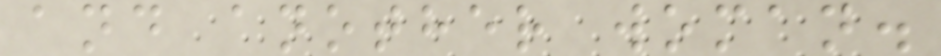and another woman.
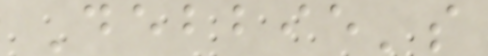Debbie's
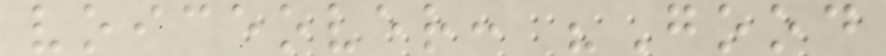voiceover: "Good
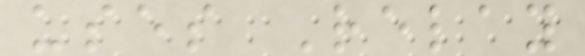uses Relay
